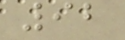92
